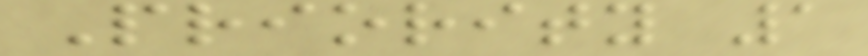Priority 1
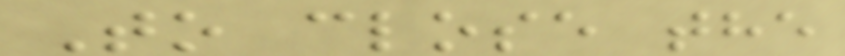To close the
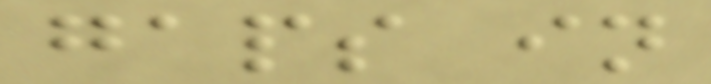gaps in
